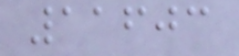11603
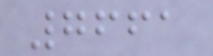7661
